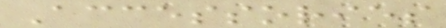Accessories
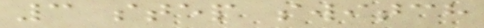3 step switch
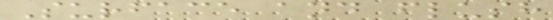Surface and flush
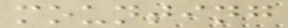mounting
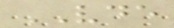VDE
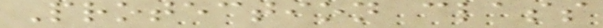Protection class
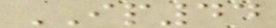IP44
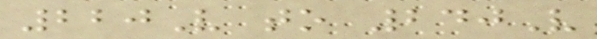220V to 240V
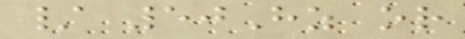/ 50Hz or
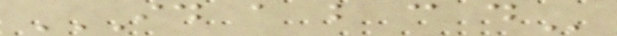ID A B C D
